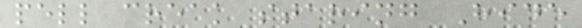pell creak staring Hide
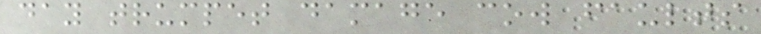day trumpet damage cow faults
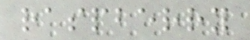raspberry
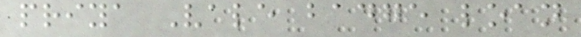priya Vale badge loan
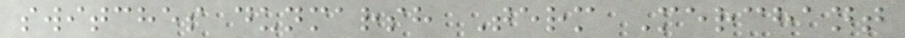switches dunmarsh Term Merchant
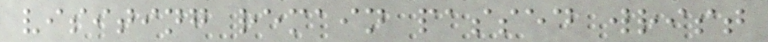visiting remain passed wrist
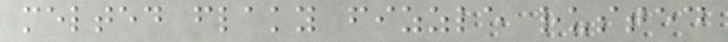melted flaky fizzle rusted
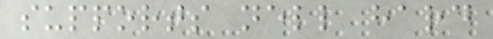supports nell hard
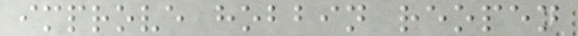improve hobbin reopen
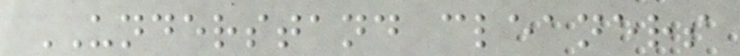UNDERSTAND cleaners
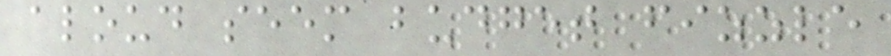aloud seem budget fizzle
